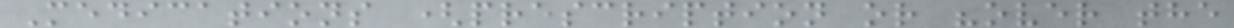Medications (prescription or "over the
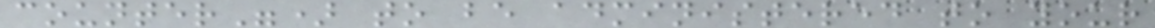counter") to be administered to your
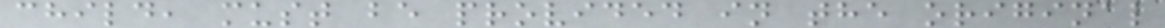child, must be provided in the original
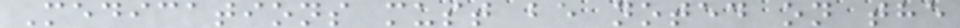Medications must be noted on the
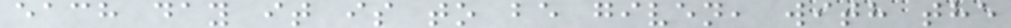each day it is to be given, with the
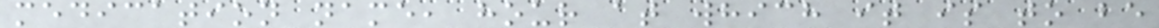medication name, hour at which it is to be
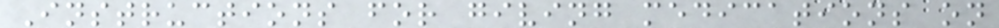Instructions for giving medications on
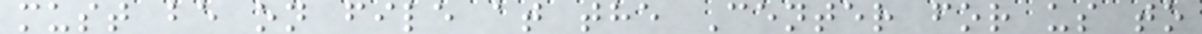must be on file at the Center for us to
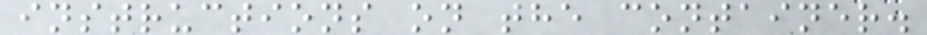instructions on the container.
